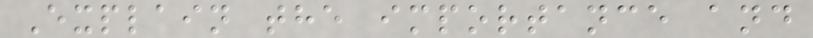Explain the importance and
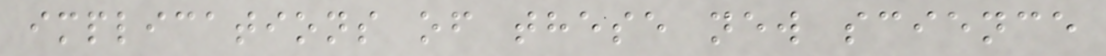implications of these new science
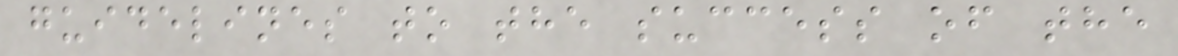guidelines to the success of the
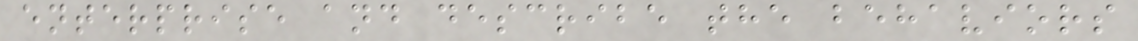enterprise and describe the behaviors
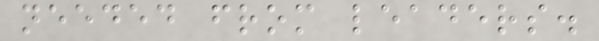needed from leaders.
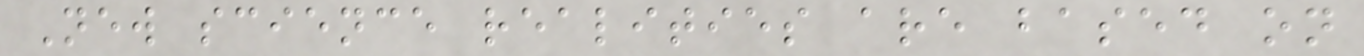New science realities are based on
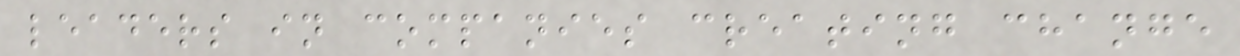leaders in companies creating change
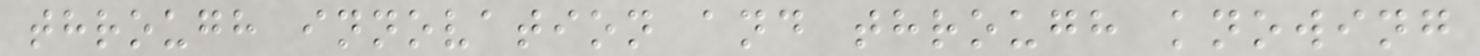through innovation and through knowing
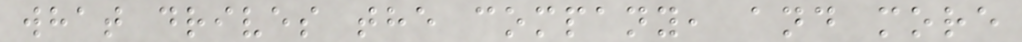what drives the company, and more
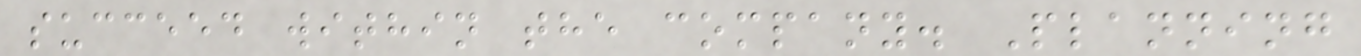succeed within the company. Planning
